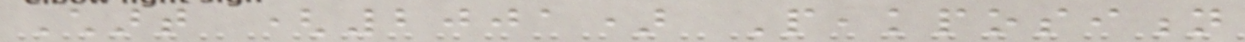Chart (2001) Peakposition
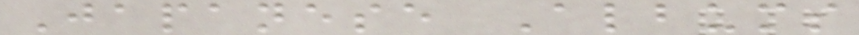Japanese Albums
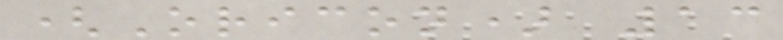(Oricon) 13
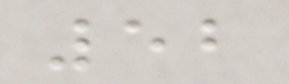52
